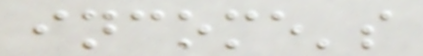income's
